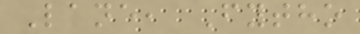Lane, Fytho
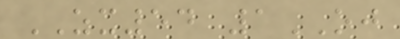ZX54 1OJ
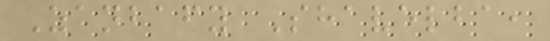Zanbafy Shavelba,
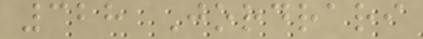328 Jordrari
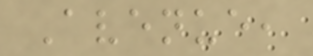Avenue,
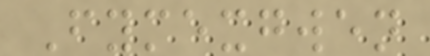Fymexgwen
